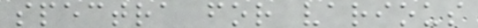spectra for various
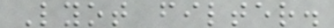Lyot filter.
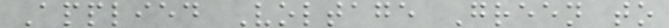Applied Voltage Green to
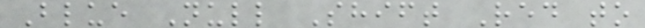Blue Null Shift Red to
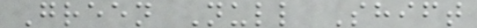Green Null Shift
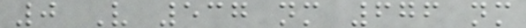0 V 537 nm 676 nm
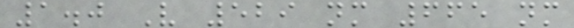1.0 V 529 nm 665 nm
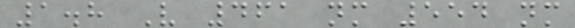1.8 V 461 nm 554 nm
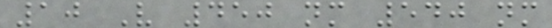10 V 450 nm 540 nm
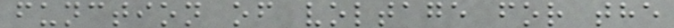function of voltage for the
